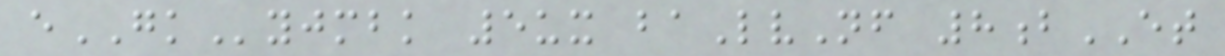eGKyjmbk 5ux baLvNf 8bET
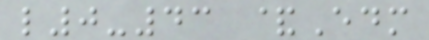l0-43 &Edm
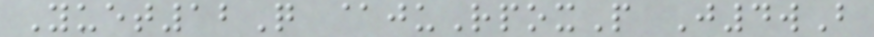Yuet12Q @juRpoxP J4wB
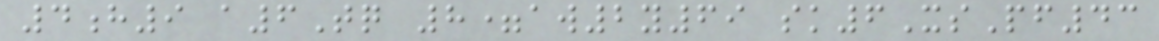4h9 a6Tq 8=aw2y69 sk6XsPf43
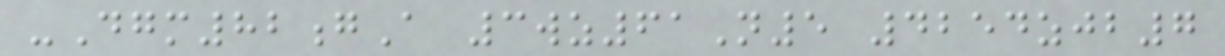-Dgm82gA 3wz61N5 4254zjb7
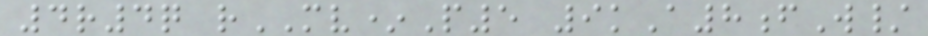4r4q rMV*P5 9kA8fW/
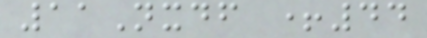11Nxdf +44
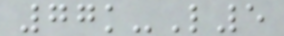77k-L5
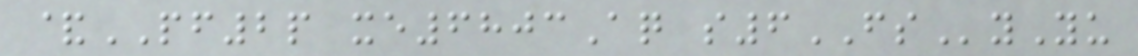&PF2p xe6803Aq s6FSyYu
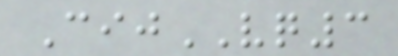CijVQ3
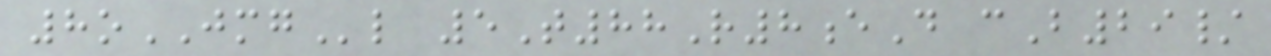8oJMGl 5T88R8eD cB29/
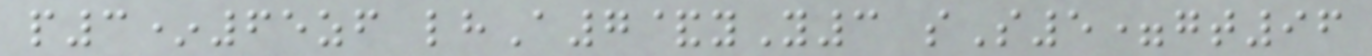p3*65zf lhA7&yY3 sS5=gt96
